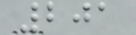201
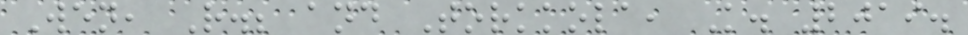Wen, R.; and Torkkola, K. 2019.
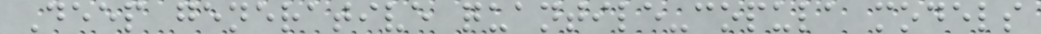Deep generative quantile-copula models
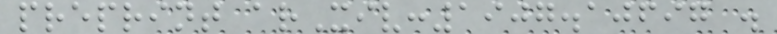preprint arXiv:1907.10697 .
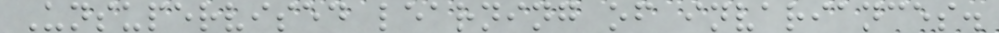Unsupervised learning of invariances.
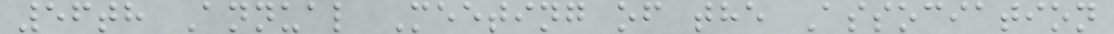56th Annual Meeting of the Association
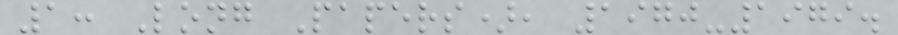1: Long Papers), 1970-1979.
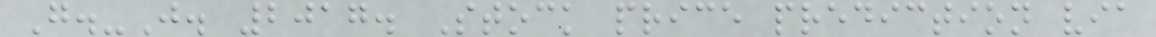G.-J. 2017. Stock price prediction via
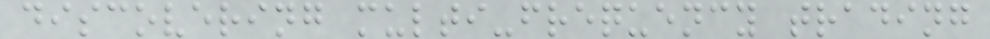discovering multi-frequency trading
